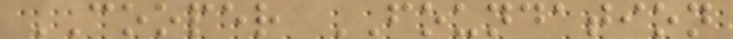COOPER FOUNDATION
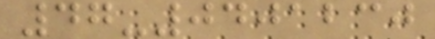47-0401230
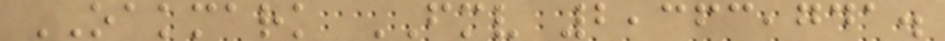OAKMARK FMV 2,363,741.
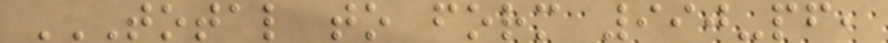TOTAL TO FORM 990-PF,
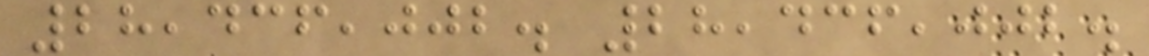28,436,002. 28,436,002.
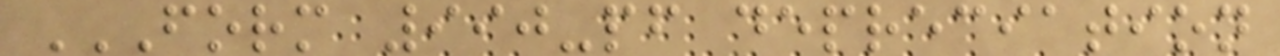FORM 990-PF DEPRECIATION
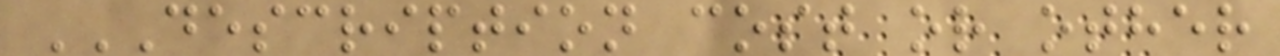DESCRIPTION COST OR OTHER
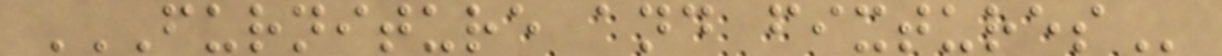FURNITURE AND FIXTURES
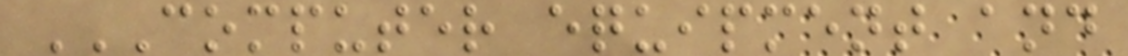COMPUTER EQUIPMENT AND
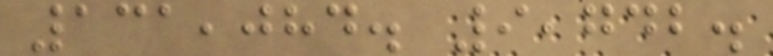131,084. 9,742.
